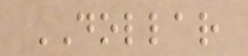DOLLAR
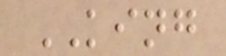KING
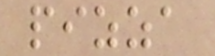pizza
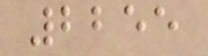2255
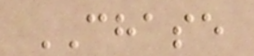CHASE
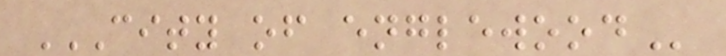CITY OF ENGLEWOOD
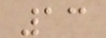13
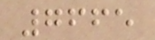7665
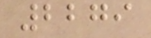2279
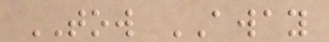TOW AWAY
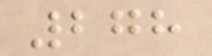278
